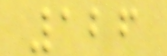126
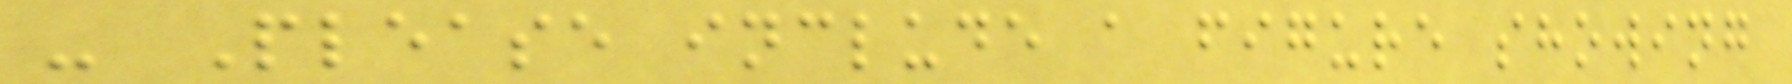- Please include a figure showing
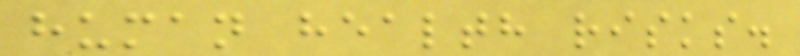human health risks.
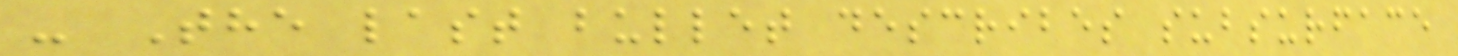- The last bullet describes subsurface
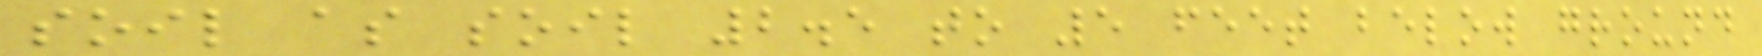soil as soil 2.5 to 5 feet below ground
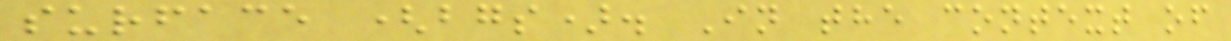surface (bgs). In the context of
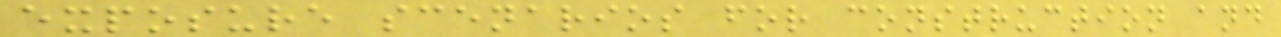exposure scenarios for construction and
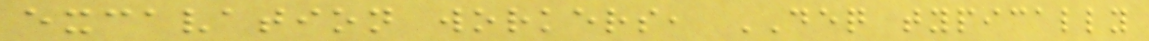excavation workers, DEQ typically
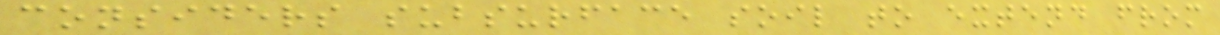considers subsurface soil to extend from
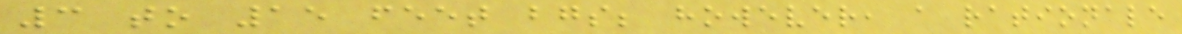3 to 15 feet bgs; however, a rationale
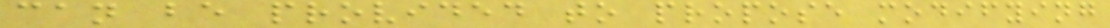can be provided to propose modifying
